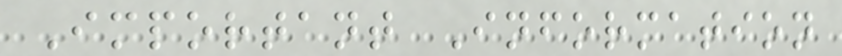Important Information
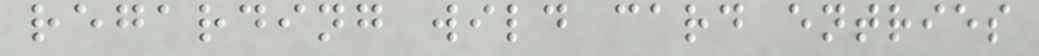regarding wild card entries
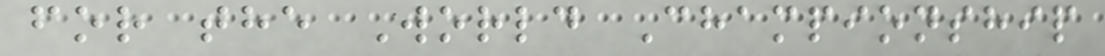for the World Championship
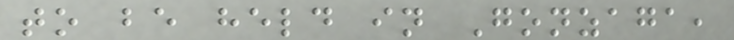to be held in Gonzaga,
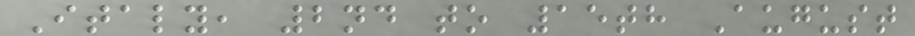Italy, 2nd to 15th August
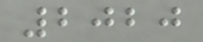2020
